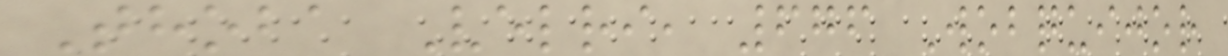Thoba Velri, 676 Wobquijor
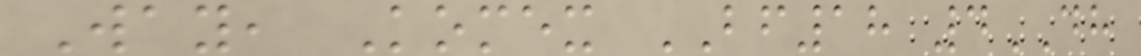Way, Komex BF18 4DH
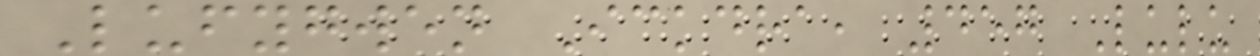Lufygwen Ickdra, 457 Lulu
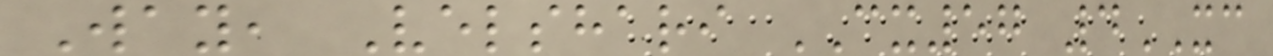Way, Velshari CX57 4XC
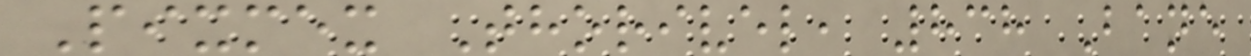Pixmex Thorivel, 838 Bane
